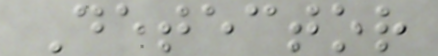Detector
